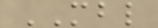MBL
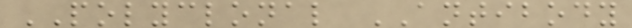POLYCLONAL ANTIBODY
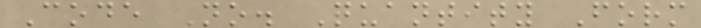Code No. Quantity Form
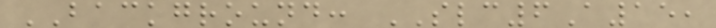BACKGROUND: SLC6A15,
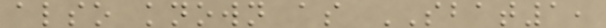also known as SBAT1,
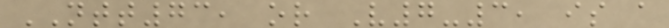NTT73, or V7-3, is a
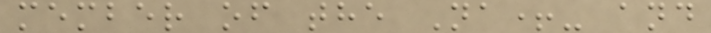member of the Na+- and
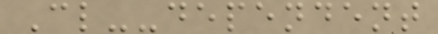Cl--dependent
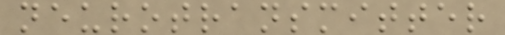neurotransmitter
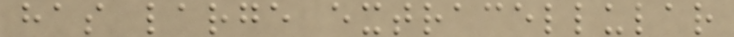has large extracellular
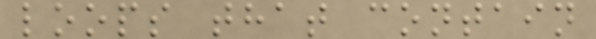loops that contain
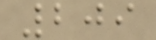209
